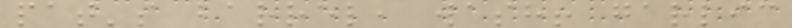pat's barrel, wash! garlic
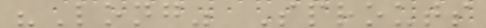"Long" Sprouts
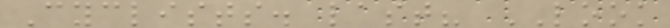Cyclists. last? LOOK
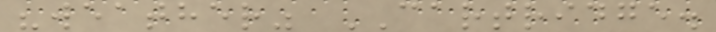"weather" CARTRIDGE.
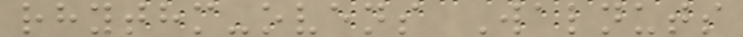rhythm-ovens Walnuts
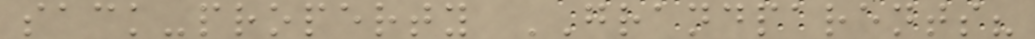sack-property GRANDPARENTS?
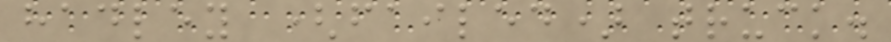hadley (failed) truck.
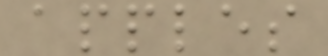apples
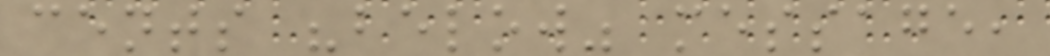cents "below" message,
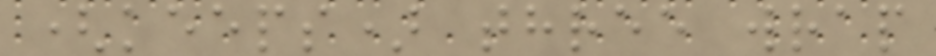(keeps) three wrap
